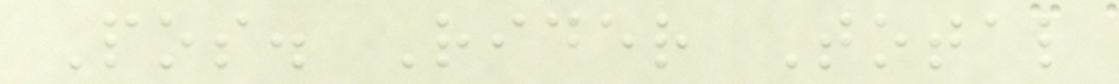Pos. Rider Total
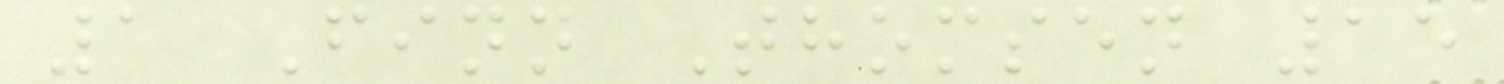1 Finn Thomsen 15
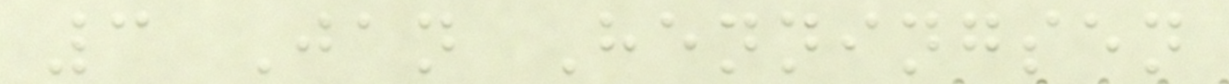3 Jan Henningsen
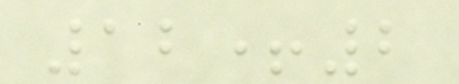12+2
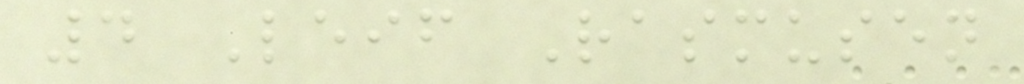4 Leif Rasmusen
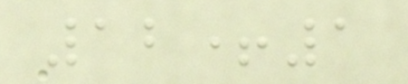12+1
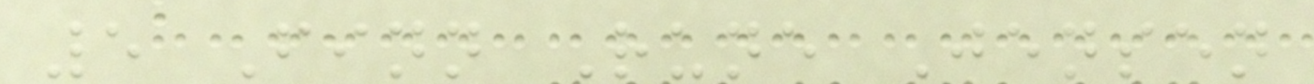5 Finn Rune Jensen
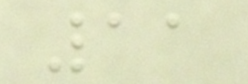11
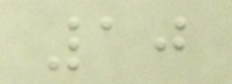10
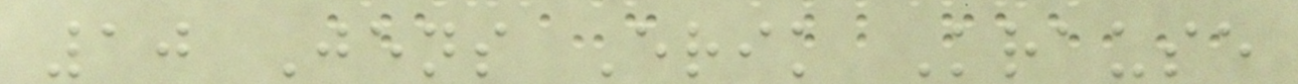10 Jens Erik Krause
